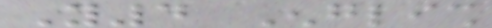Y4 English
